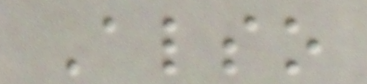Also
